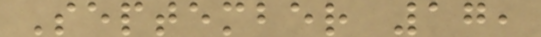September 17,
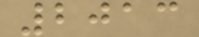2013
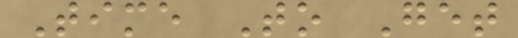Time To Get
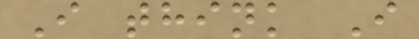I think I
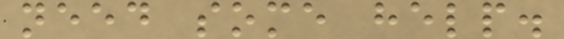need some help.
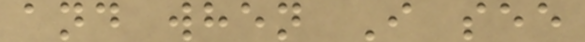and when I see
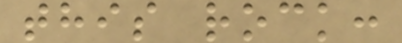this rock:
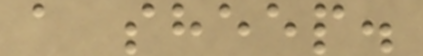a sheep.
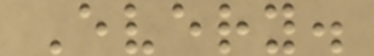Every.
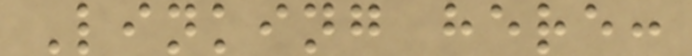Linking here:
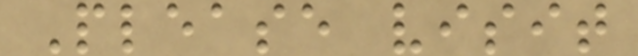Please visit
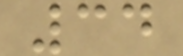34
